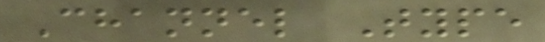Channel Type
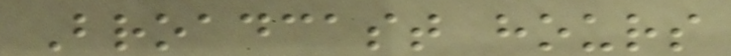Broadcast hours
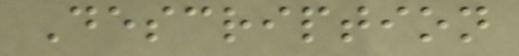Description
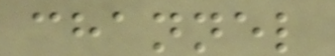channel
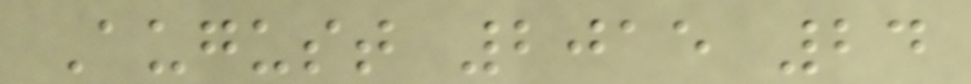August 2015 24
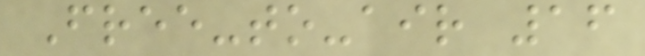Free-to-air 16
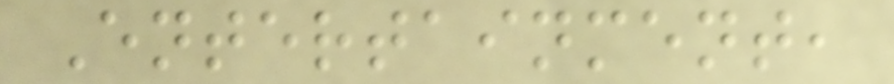Entertainment,
